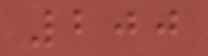200
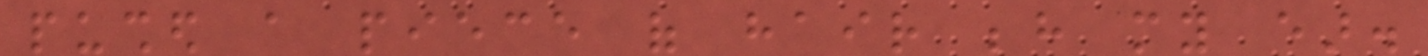pushed a piece of hair behind my ear.
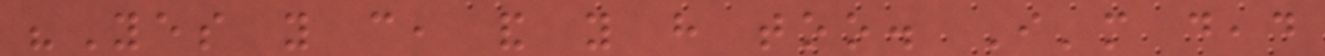"Yes you can, and you have too. I'm dead
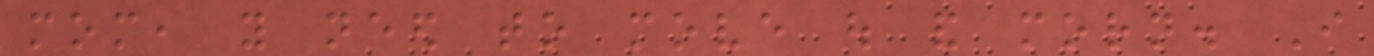mom, you need to move out and morn. I
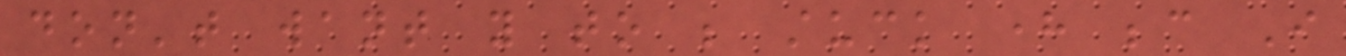don't want you to be stuck here because I
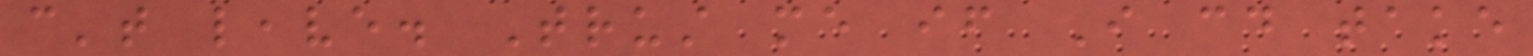can't leave. Trust me if I could take
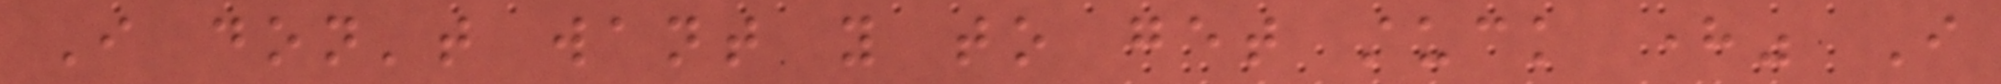I don't want you to get stuck here" I
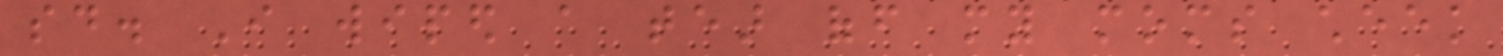said. I wiped a tear off my moms cheek
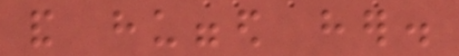and hugged her.
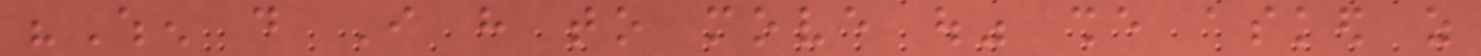"When do I have to move out" she asked as
